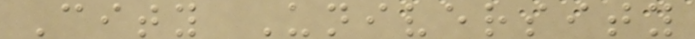City University
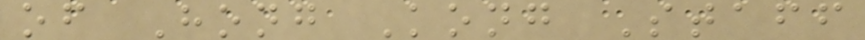of Hong Kong Staff
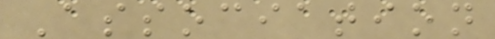Association
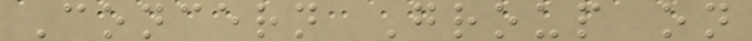Concern Group on
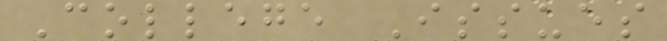College Issues
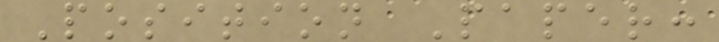Position Paper:
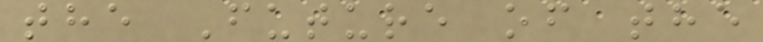the Future of the
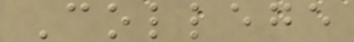College
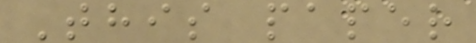This paper
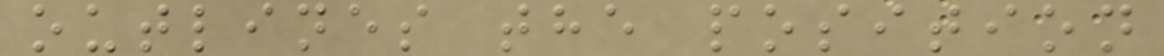outlines the position
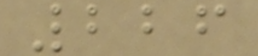226
